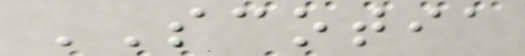SCOTIA
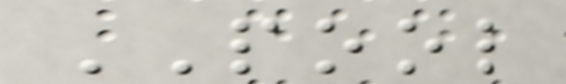POOL
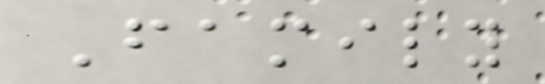Family
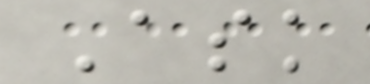Ask
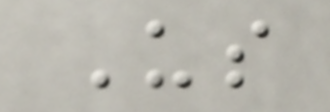Us
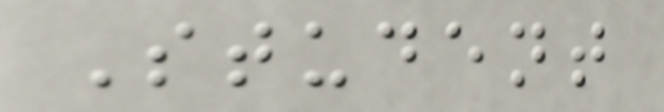Student
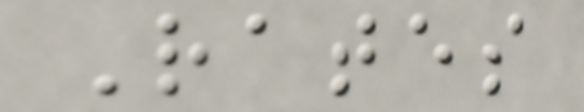Rates
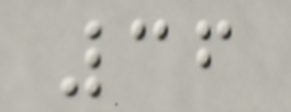36
